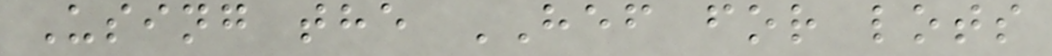Using the HEF for lots
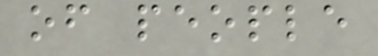of people
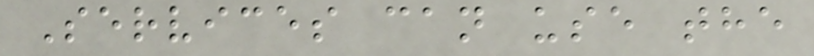Services can use the
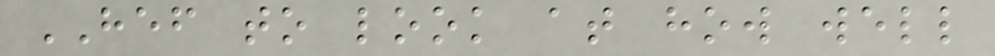HEF to look at how well
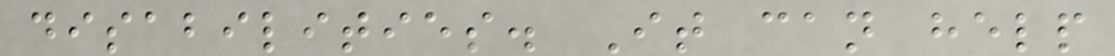disabilities. It can help
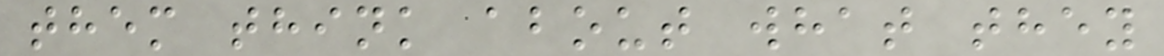them think about what they
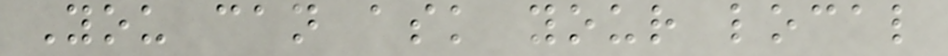You can ask your local
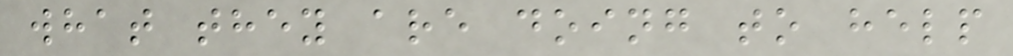what they are doing to help
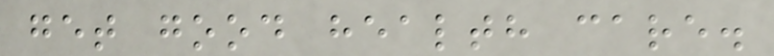get good health care.
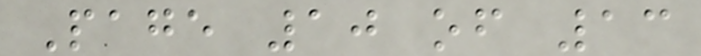Page 10 of 13
